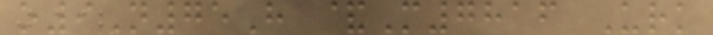o9N75H &M7816 Urk
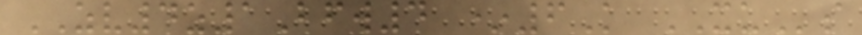ZV4z1Bfw4 *6K XUs
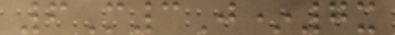6M3J*7x
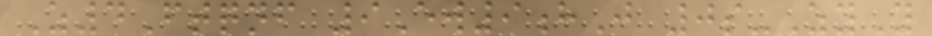Z4Ftqnf 9Ew9hJ 0s-ZyY
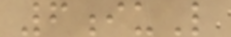6iuL
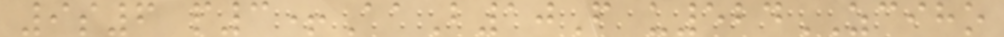9s6 p3+AaB10F u524ZCIHO
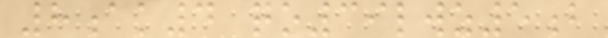8ak4 qo39lwz5b
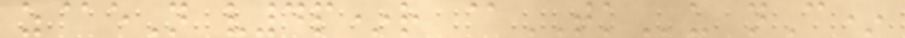z@eN v4p*r @TKu nC*
